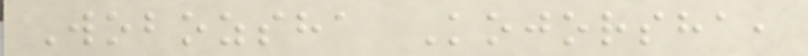Wobozsha Kojorsha,
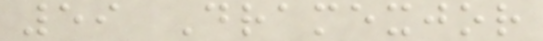59 Dramexjor
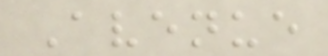Avenue
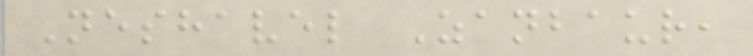Neshavel Zanbaur,
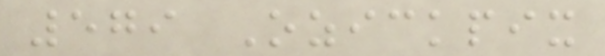579 Ozickpix
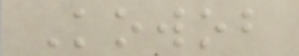Kowob
